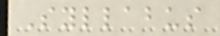Syllabus
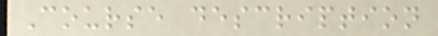Course description
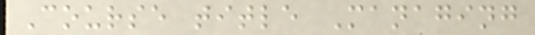Course title Managing
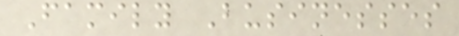Family Businesses
